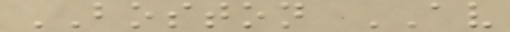BOSTON AV
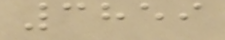3859
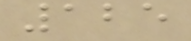125
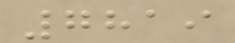7819
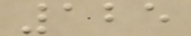125
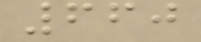660
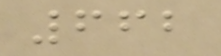662
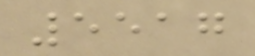5517
